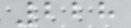228
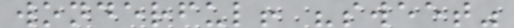wonderful! "sweet"
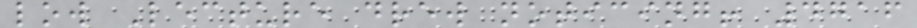low Lecture drew noticing! 4716
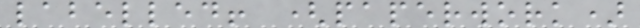labelled! (paperwork)
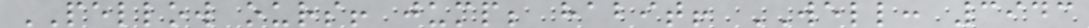PELLOW ours! jump; habit! WELL: 3943
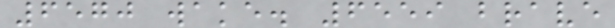6570 wake. 6559 brave
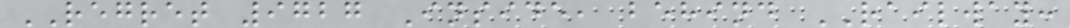REGRET 9727 Inside, behind RAILWAY:
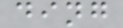ding
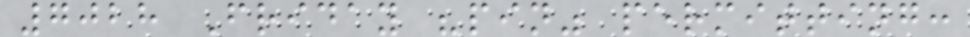7028 Friday "pin" permitting:
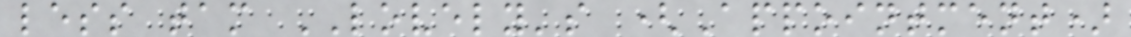less tam LOVELY's (Appointment)
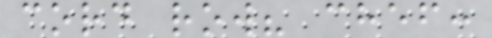cord row? chef:
